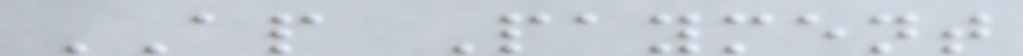AP Payment
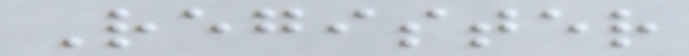Register
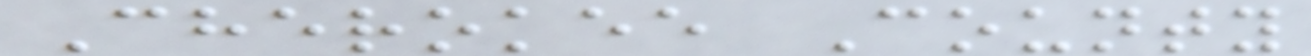Cherokee County
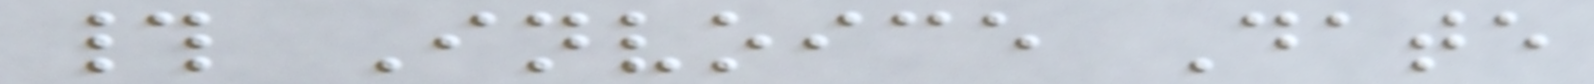# Invoice Date
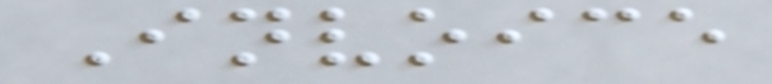Invoice
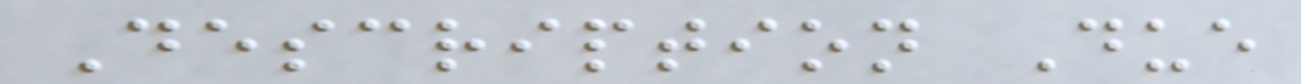Description Due
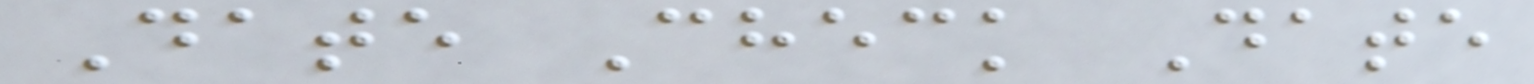Date Check Date
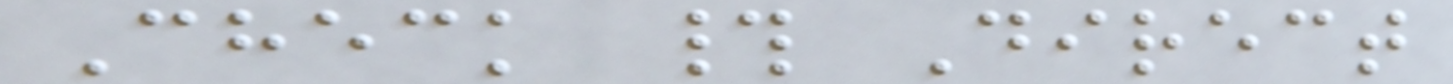Check # Direct
